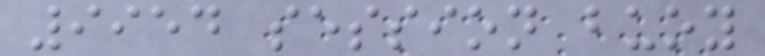9954 session buoy
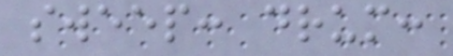sweep: drum:
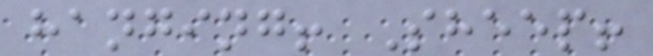hanging! Sheep!
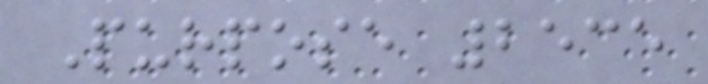Purpose 2535
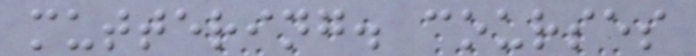muttering. courses
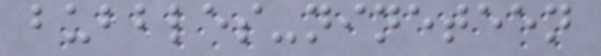bubbles-nineteen
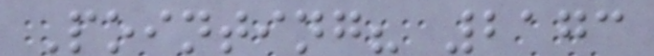Pointing? 2173
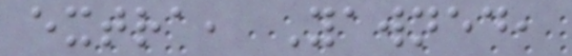extra, Yawned,
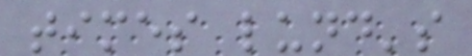times lund's
